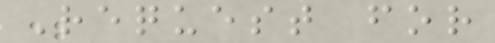Request for
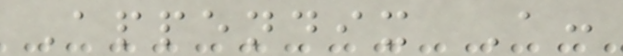Appendix A:
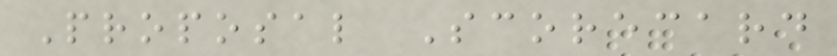Proposal Scorecard
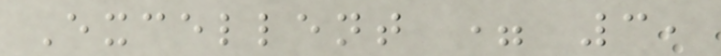Excellent = 3,
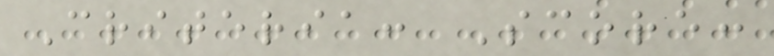Criteria: Score:
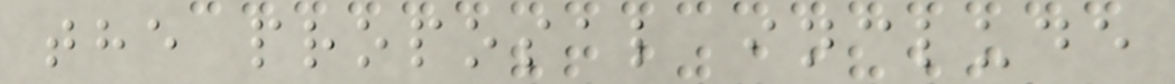the proposal include
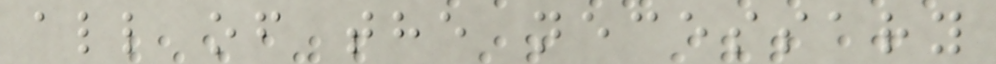all of the necessary
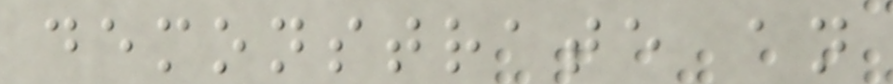demonstrate an
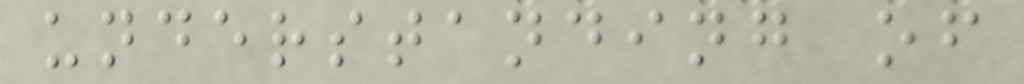understanding of
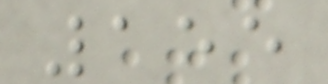155
